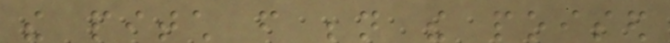the pitch from beneath the poised
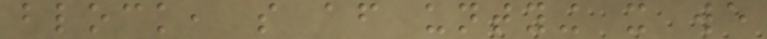block, so after untying it we
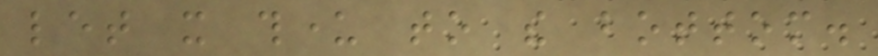let it thunder to the bottom.
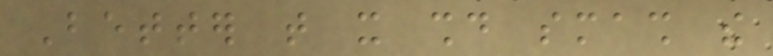Better that it should smash the
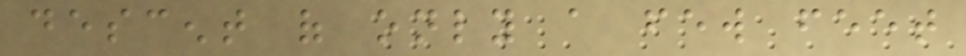descent of only a few feet
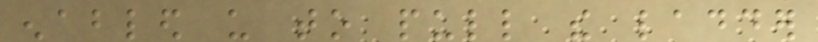enabled us to pull the ladder
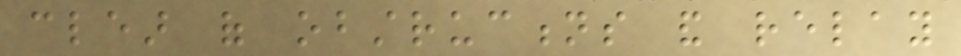clear of obstructions and relay
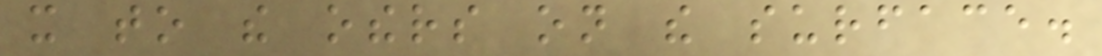it to the others on the surface.
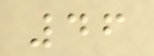46
